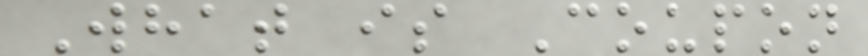What is Coupon
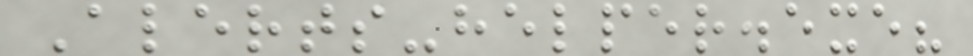Alerts-helper.exe?
